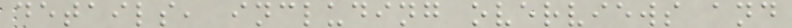details, including overviews and
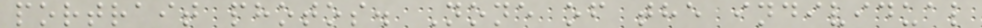portrait photos. None of the individual
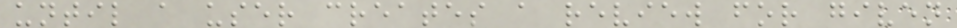until a user creates a review for given
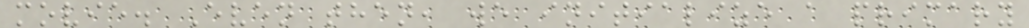movie. Even then, we initialize a primary
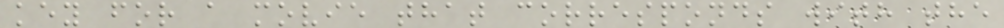key for a movie that corresponds with the
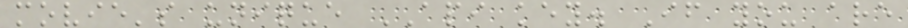movie's unique API key. If you are
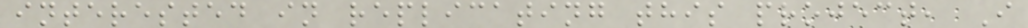interested in replicating this project, I
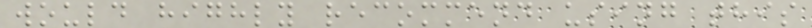would highly recommend using this
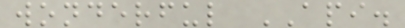wonderful API.
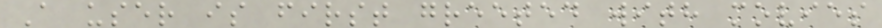A user is first greeted with movies
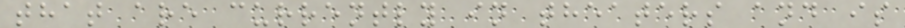that are currently in theaters and is
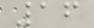16
